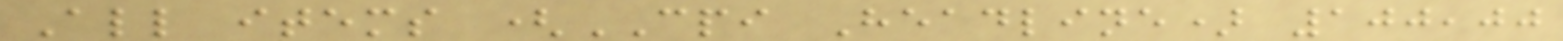All items (CPI Headline) 100,00
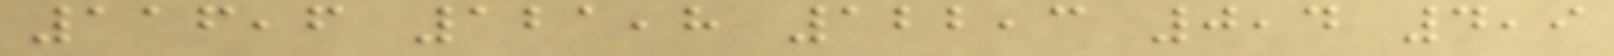116,6 121,8 122,3 0,4 4,9
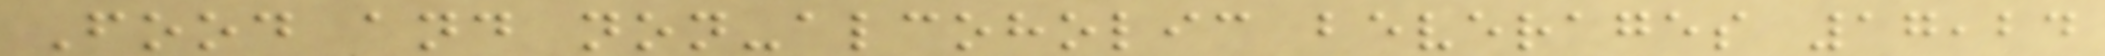Food and non-alcoholic beverages 17,24
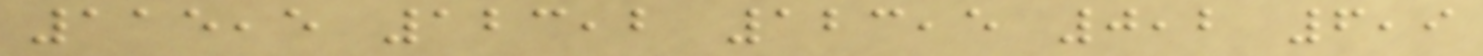115,5 123,2 123,5 0,2 6,9
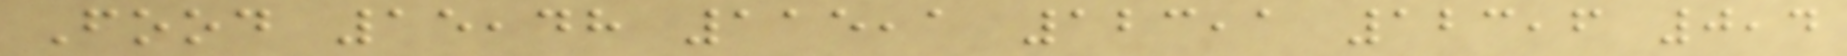Food 15,48 115,1 123,1 123,6 0,4
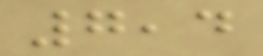7,4
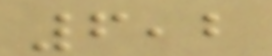6,2
